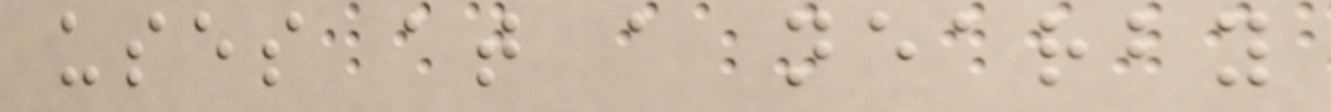uses at a nearby
